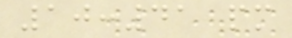10:41 pm
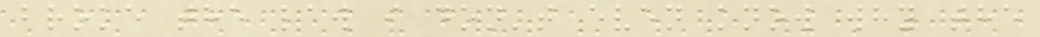broke the law i don't even know why the
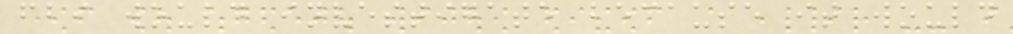fbi would investigate because it would
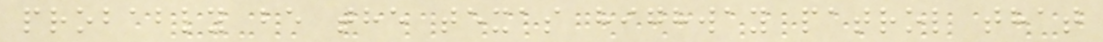probably be the texas highway patrol that
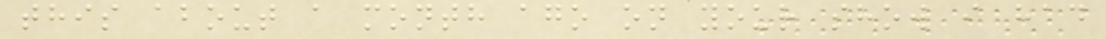this about a month ago on your show i had
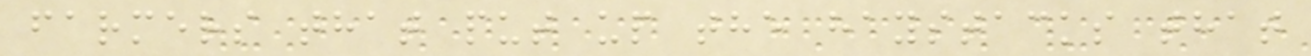farmers that put up the haystacks that
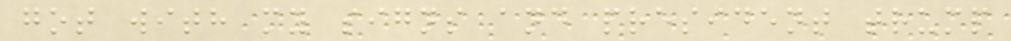got with my signs and president trump
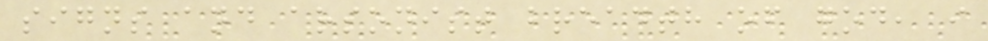signs and arsonist breadth of god, i
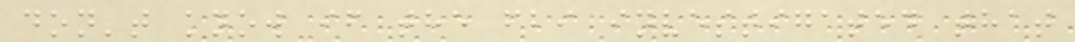don't know if the fbi investigated that
